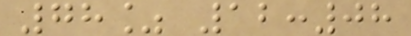78% 12:08
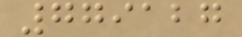779127
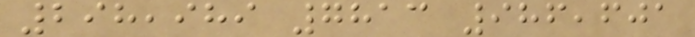298,989 7813 986,601
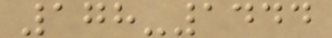178-1444
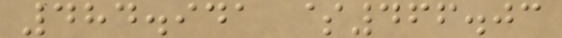484.941 $466.03
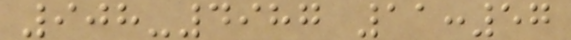908-4987 11:57
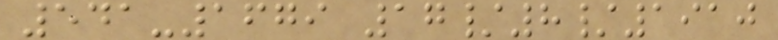541-1679 17/8/1910
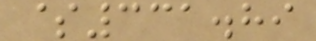$331.89
